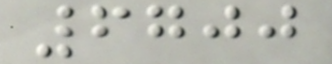6700
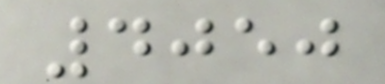4050
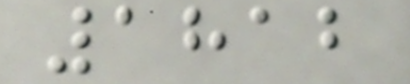1812
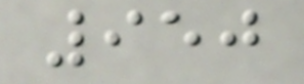950
